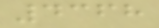4368
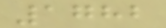1782
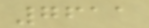7611
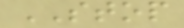STOP
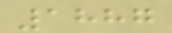1887
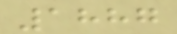1887
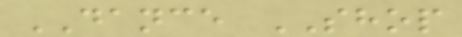DANCE SHOP
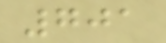701
